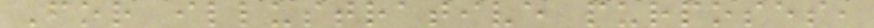For illustrative purposes,
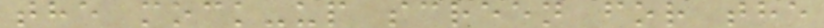the mock-up screen for the
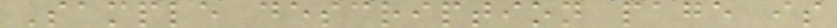Sample description page is
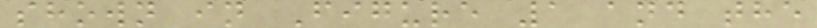shown in Figure 1 and the
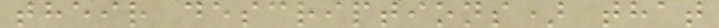their descriptions) that
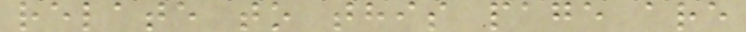relate to this page are
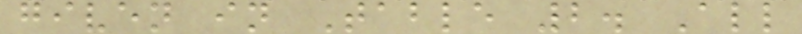given in Table 2. All
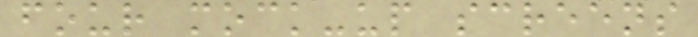four mock-up screens
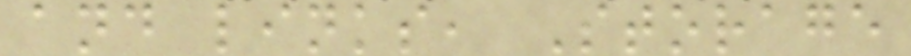and links, Storage
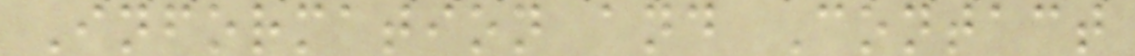Information and Contact
